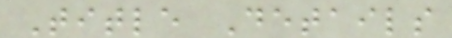Title Details
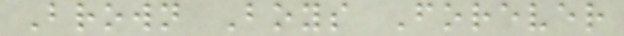Brown Boys Forever
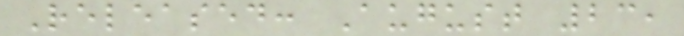Released: August 23,
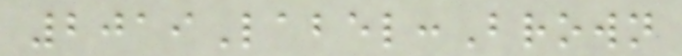2019Label:Brown
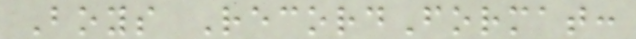Boys RecordFormat:
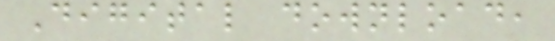Digital download,
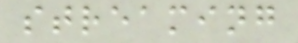streaming
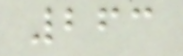263
